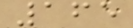165
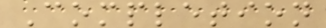Completion
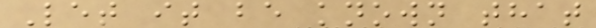Let it be known that
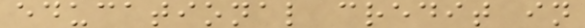educational credit in
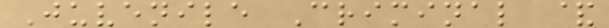Juvenile Criminal &
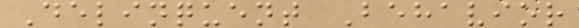Delinquent Behavior
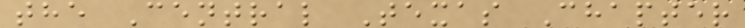the Central Texas Chapter
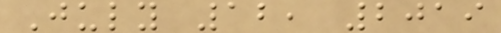July 12, 2019
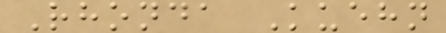Rhonda Kuehn
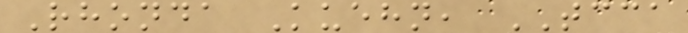Rhonda Kuehn, TCCA
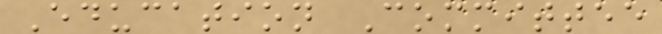Education Committee
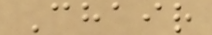Chair
